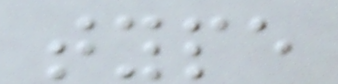type
